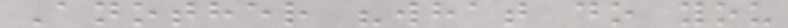Another "what do you
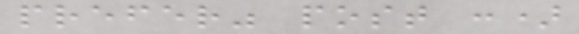prefer" post :)
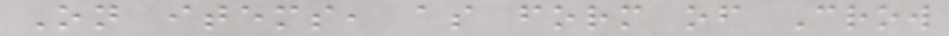On items, as form of Crow
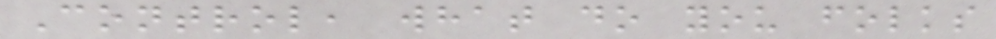Control, what do you folks
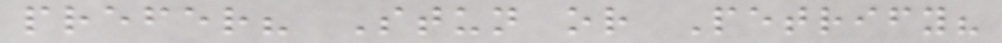prefer? Stun or Petrify?
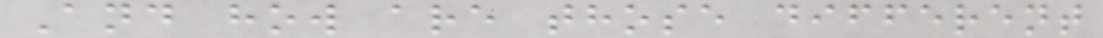And how are those different
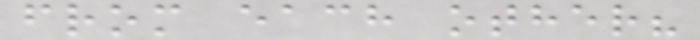from each other?
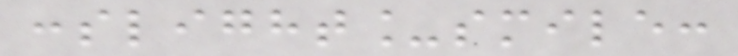:slight_smile:
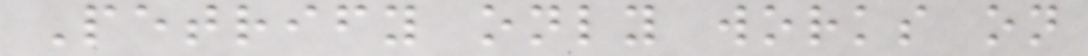Petrify only works on
